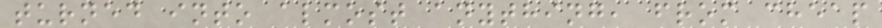turned into almost anything, from cheap
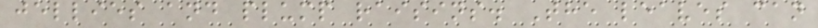jellies and plump raisins. The leaves can
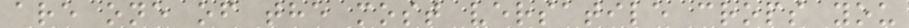are one of the most versatile crops you
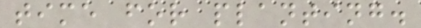time for planting.
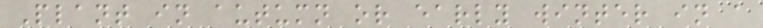Plant in autumn or early winter in a
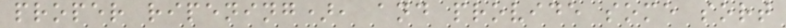proper ripening), and provide some sort
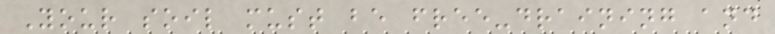Your soil must be free-draining and
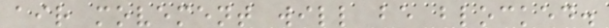air movement will be blocked.
